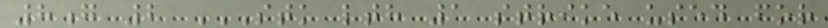8g 2 STK LTH 1 STRIKE USED FOR
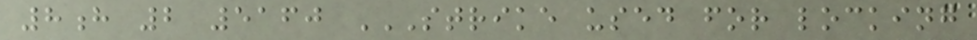8h 2 5160 STRIKE USED FOR LOCKING
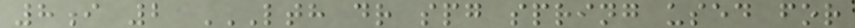8i 2 LTH DR SPG SPRING USED FOR
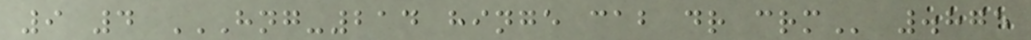9 4 HNG-214 HINGE CAB DR CRM .875
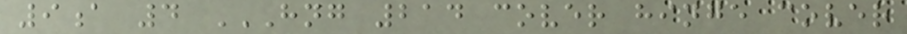9a 4 HNG 214 COVER HINGE COVER
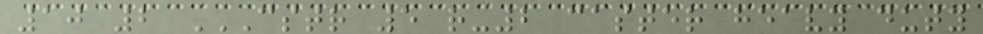10 2 CSTR 5 R-2 CASTER HEAVY DUTY
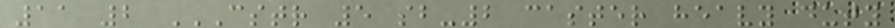11 2 CSTR 5 SB-2 CASTER HEAVY DUTY
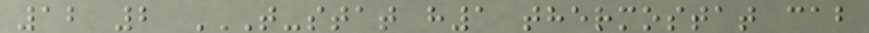12 2 T-STAT H1 THERMOSTAT CAB
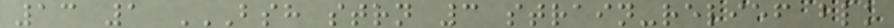13 1 BSH STRN 3 STRAIN-RELIEF BLK
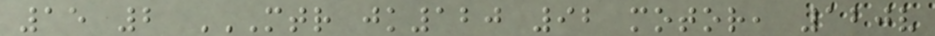15 2 MTR JK120 92 MOTOR, 120V
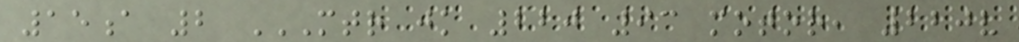15a 2 MTR JK 220 93 MOTOR, 220V
